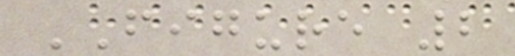FIGURE 2
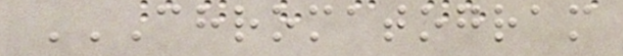CHROMATOGRAM
